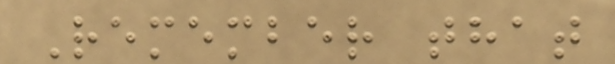Remember that
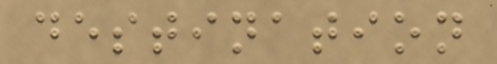destination
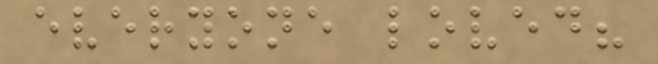everyone loved?
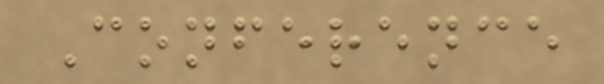Conference
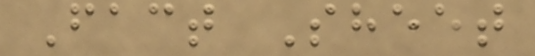Fact Sheet
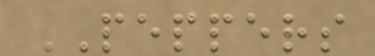PEPPERS
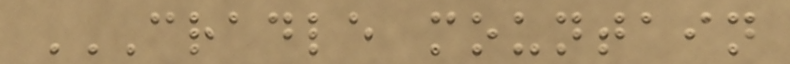CRADLE MOUNTAIN
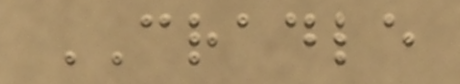CRADLE
